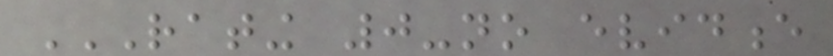RATING 0-NO EVIDENCE
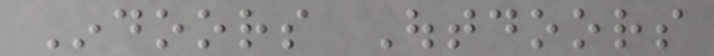Indoors Outdoors
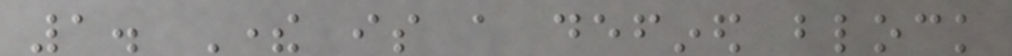1. There is a defined block
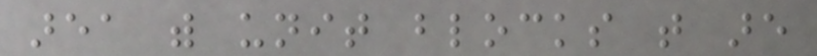area with unit blocks that are
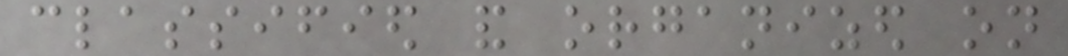classified and organized on
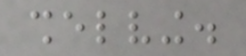shelving.
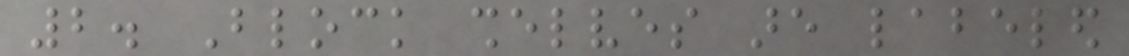2. Block shelves are labeled
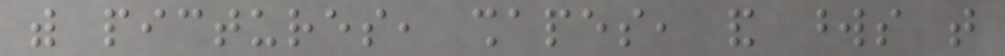with pictures, shapes, and words that
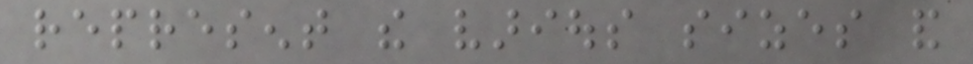represent the various sizes and
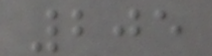205
